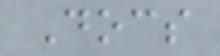Docs
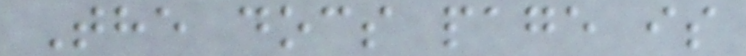The docs page is
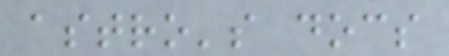astro's docs
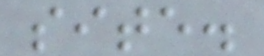site.
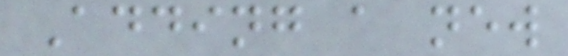Adding a new
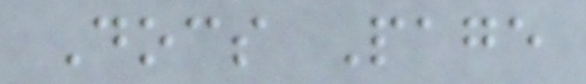Docs Page
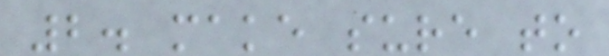2. make sure to
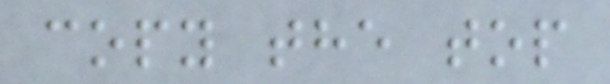copy the top
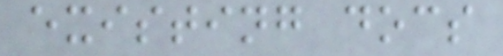existing docs
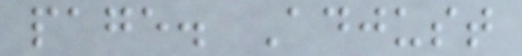page. Adjust
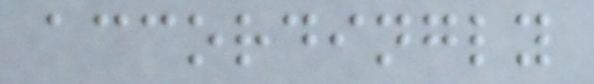accordingly
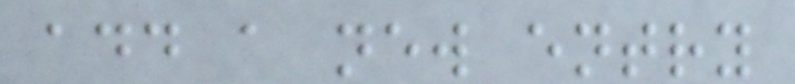add a new entry
